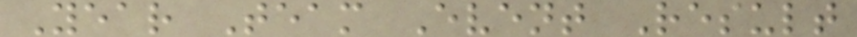Year Team Event Result
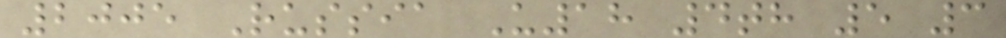2005 Russia U18 4th 5 3
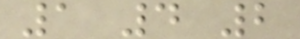1 4 2
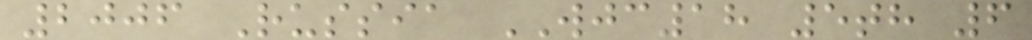2006 Russia WJC18 5th 6
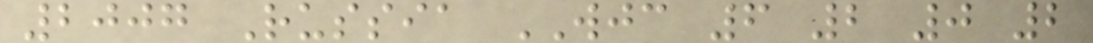2007 Russia WJC 6 2 0 2
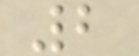2
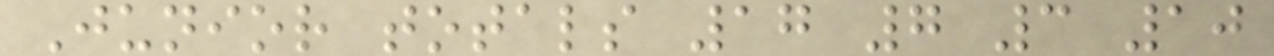Junior totals 17 7 3 10
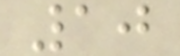10
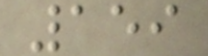159
